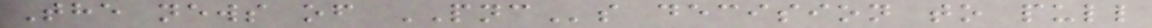The news of PNCs decision to pull
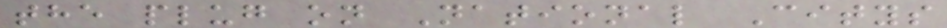the plug on National Citys
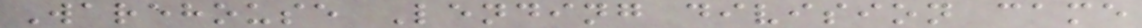Warehouse Lending division came
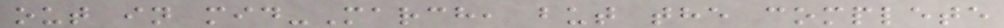out in mid-March, but the complete
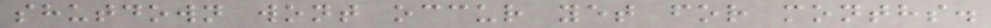shutdown wont occur yet for months.
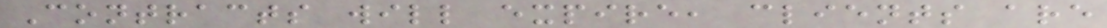Contracts will expire, clients are
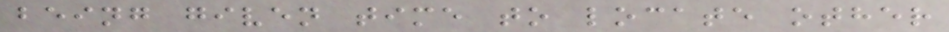being given time to locate other
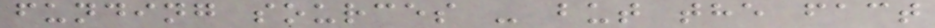funding sources - but the fact
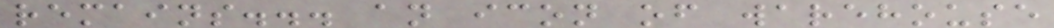remains... an icon of warehouse
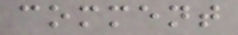comment
